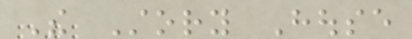The Story House
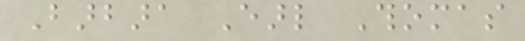Barbara Earl Thomas
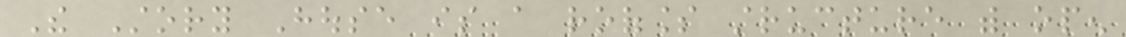The Story House is a roofless structure with open
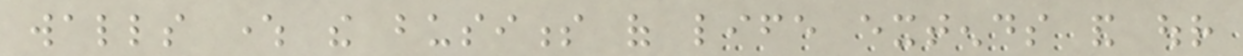walls where the business of life extends and our
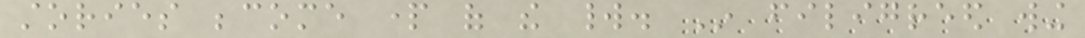stories become part of the world. In filigreed wing
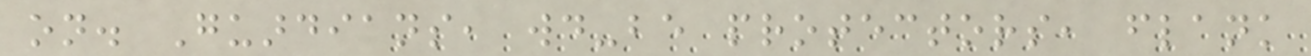on. Guardians, would-be protectors, flank
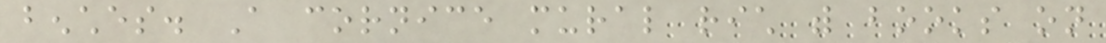benches. A cornice mural rich with books on
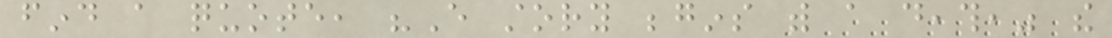find a quote, "Every story begins with a death," the
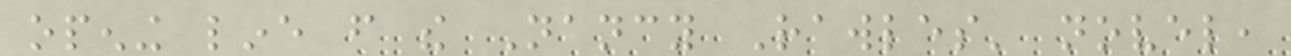opening line from the Nancy Rawles' novel,
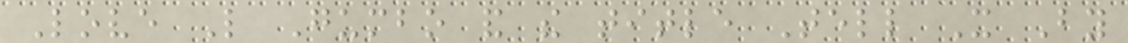Love Like Gumbo and the title Tell It By
